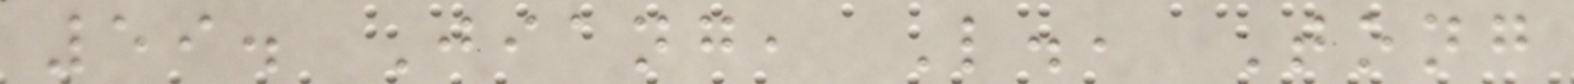59. Jiang, L., Tong
